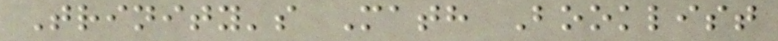Trinity's Math Booklist
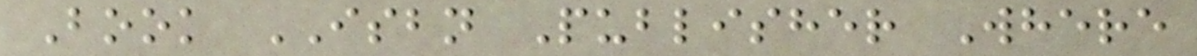Book ISBN Publisher Where
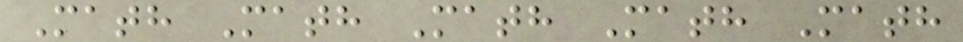Math Math Math Math Math
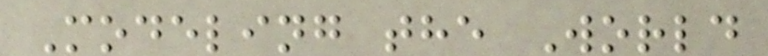Modeling the World
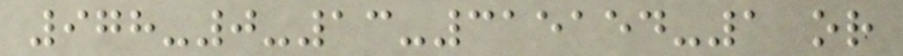978-0-13-315154-1 or
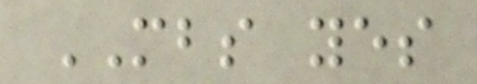MBS yes
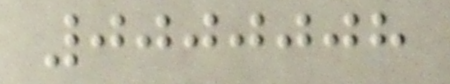0000008
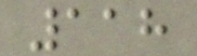118
